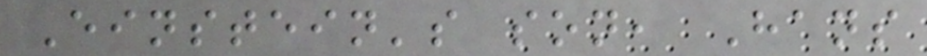Einstein's son, Hans
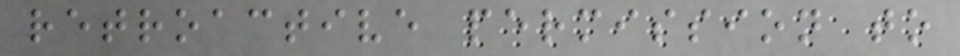retroactive permission to
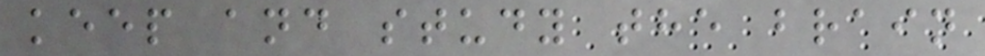keep and study the brain
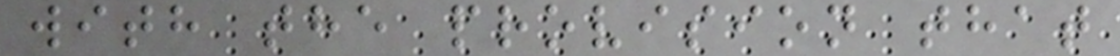with the provision that
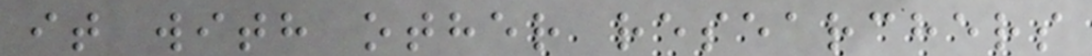it with other researchers
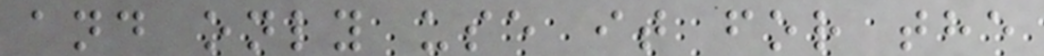and only use it for the
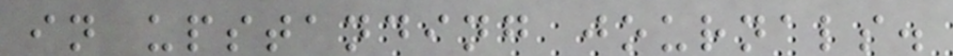in upstanding journals.
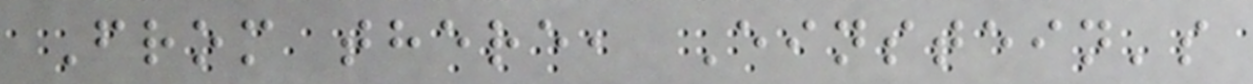From there, Einstein's
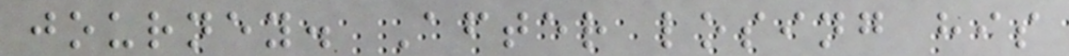journey. After losing his
